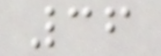36
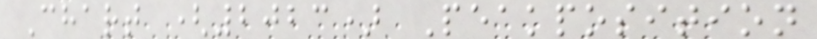Chart (2023) Peakposition
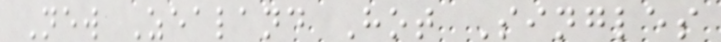New Zealand Hot Singles
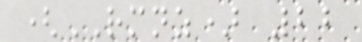(RMNZ) 22
